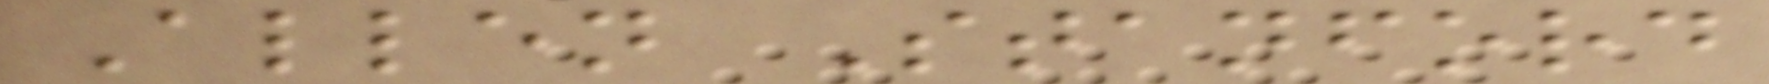Allen Stanford
